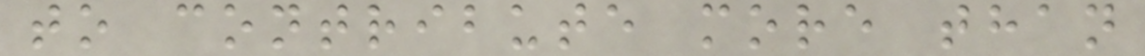to contribute more than
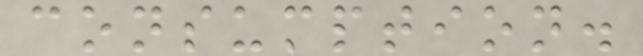consumption.
